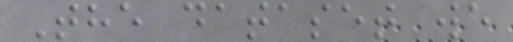The dataset we
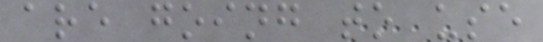are going to use
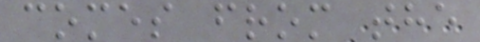comes from the
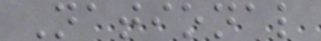National
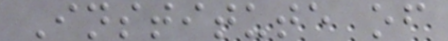Institute of
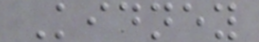Kidney
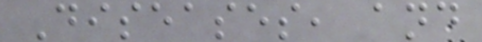Diseases, and
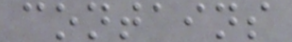contains
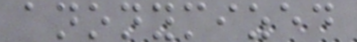anonymized
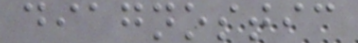diagnostic
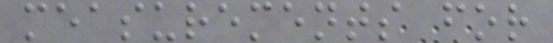measurements for
